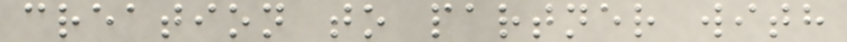creation to partner with
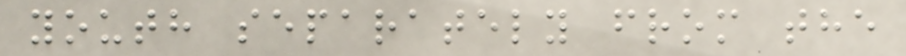youth separately from the
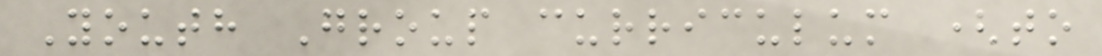Youth Group curriculum (to
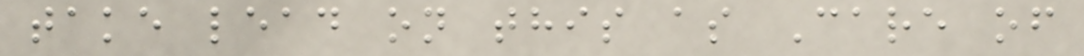take lead on this as Care of
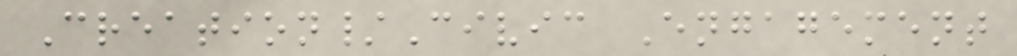Creation/Civic Engagement
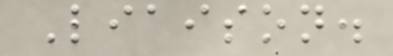Liaison.
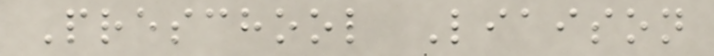Preschool Liaison
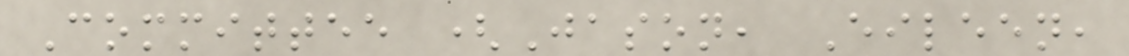Committee (Jason, Eileen,
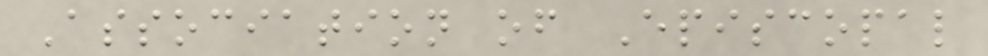Association of Episcopal
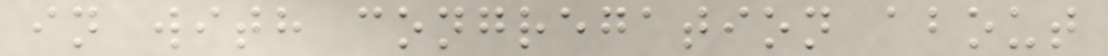in with congregation about
